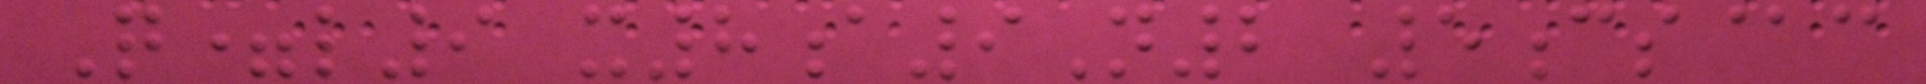Q=l9 x8a9N2 5cs@c
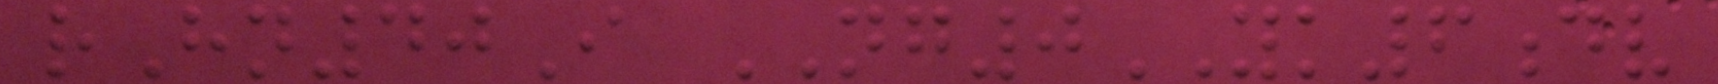rHn40I NG0YK6dv
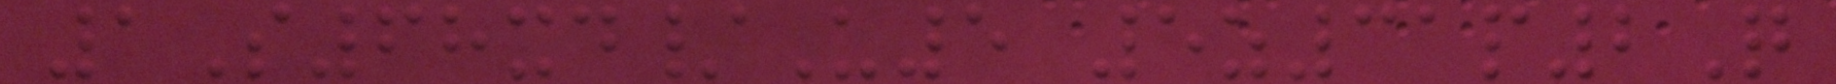1S68xd/U5 5z31p2Q
